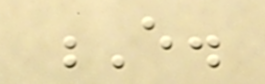E.
